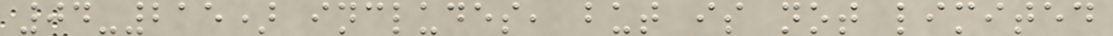04-215) includes, but is not limited
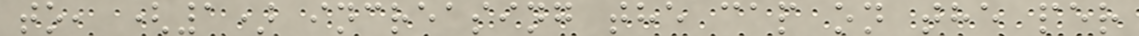to, (1) increasing the cap on the per
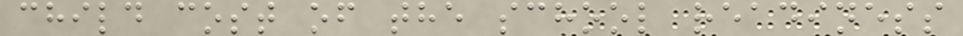child cost of the school readiness
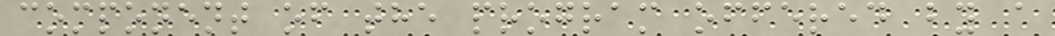component of the program offered by a
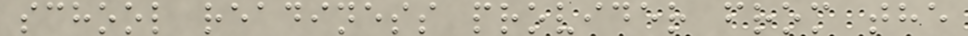school readiness provider from the
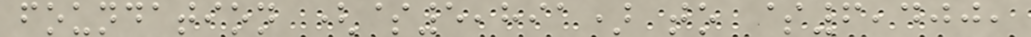foundation ($5,891) to $6,400,
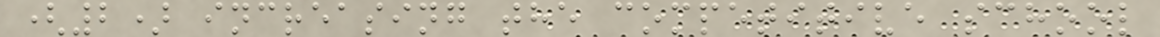(2) increasing the competitive school
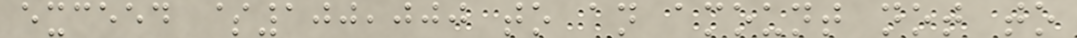exceed $100,000 to an amount not to
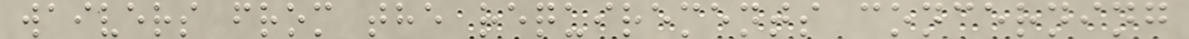waivers from the requirements concerning
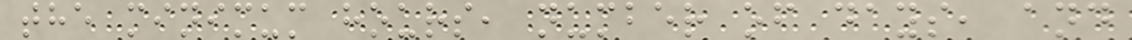the minimum hours, number of days, and
